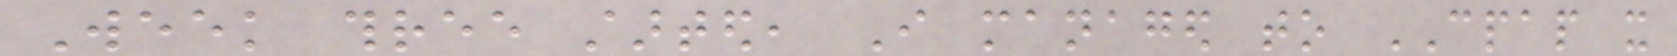Week three started, I managed to CPAP it
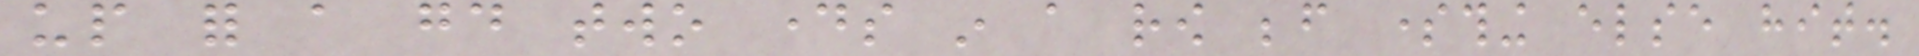up for a good two days in a row before something else hit.
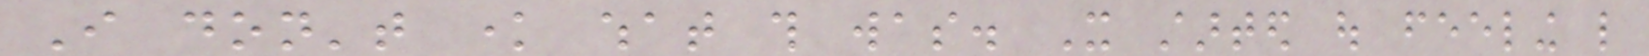I don't know what this was. It started out feeling like
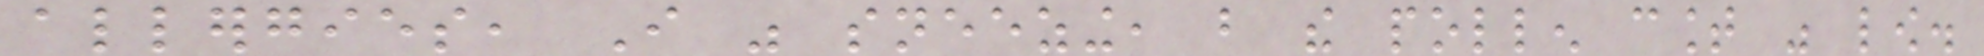allergies, I was sneezing, but the pollen count was low.
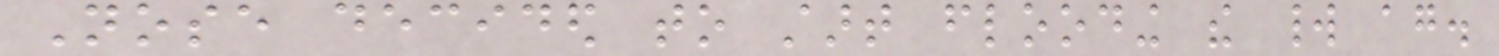Nose decided to start flooding the world again.
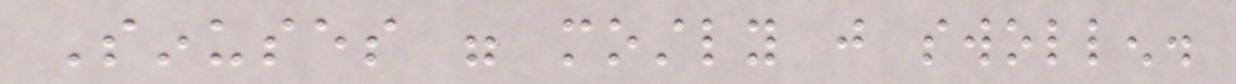Sinuses were mostly just swollen.
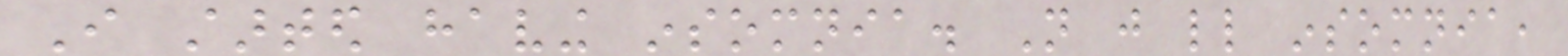I started having insomnia. Not just little insomnia,
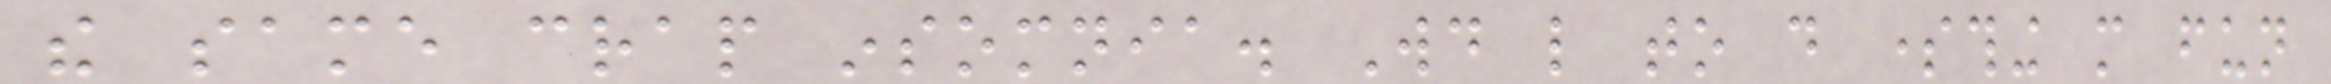the same crap insomnia. Would like to do something more fun
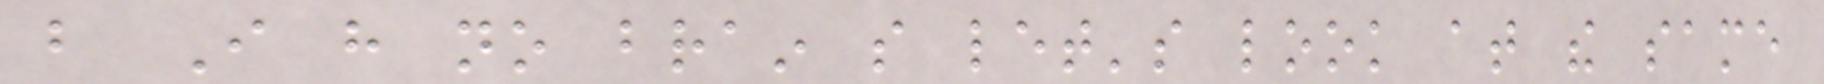but I have no brain so let's look at the same
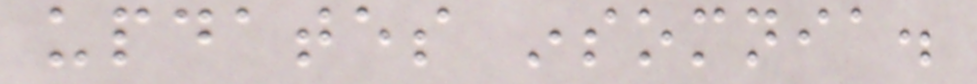updates insomnia.
